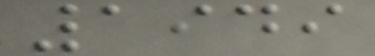1949
